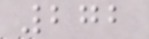272
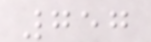757
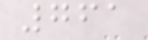761
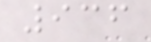936
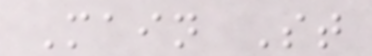Main St
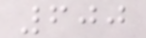600
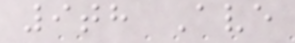9th Ave
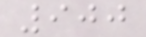900
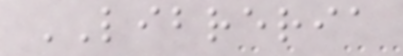LIBRERIA
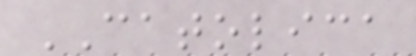CATOLICA
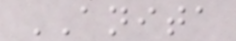ANITA
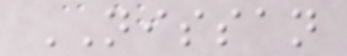NISSAN
